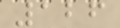126
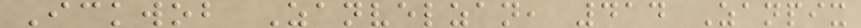Ickwob Zanvelzan, 414 Zanpix
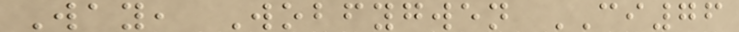Way, Wobfygwen CI76
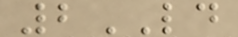2LD
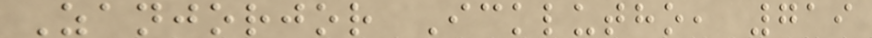Zanjorjor Icklutho, 719
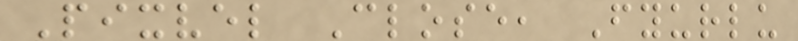Pixvel Close, Fyurlu
